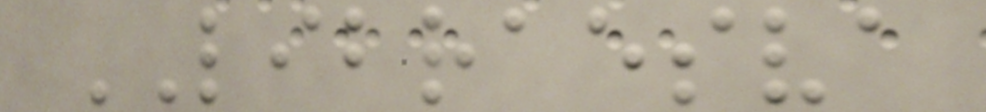LIBRAESVA
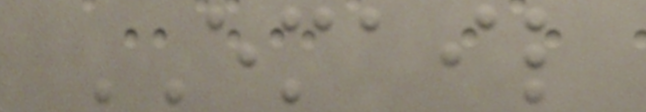EMAIL
